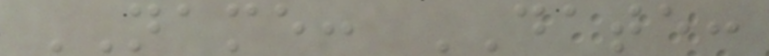NAME: DATE:
